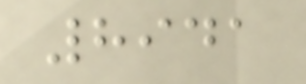8941
